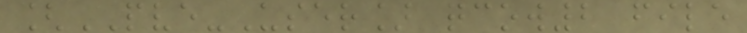[PVE-User] qcow2 file
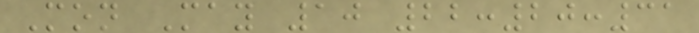Mon May 10 22:20:31
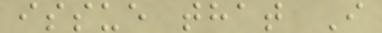issue that I
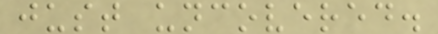just uncovered.
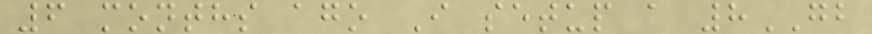6 months ago I setup a 8GB
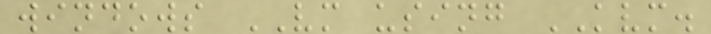windows VM using KVM.
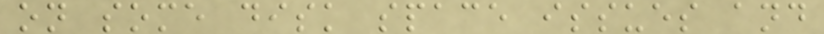on some disk space issues and
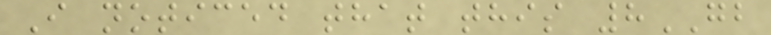I noticed that this 8GB
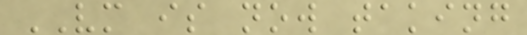VM is now taking
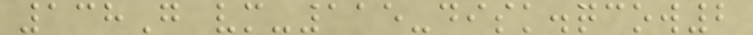138G vm-115-disk.qcow2
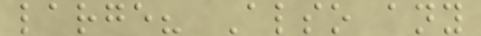large? Also any
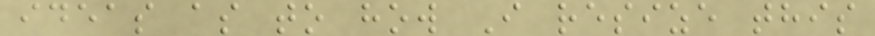ideas as to how I resize this
